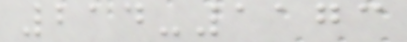214-1173
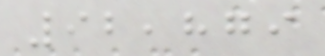92,879
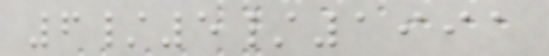6/5/1991
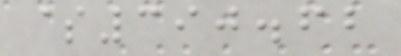$390.62
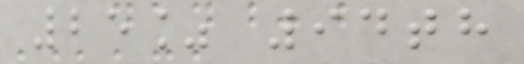25% 94th
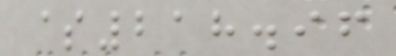$218.96
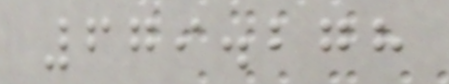679.278
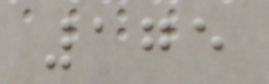175
